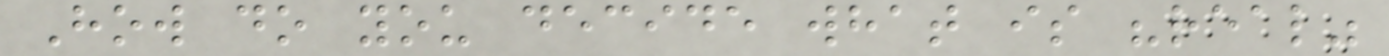How do you decide what is "real"
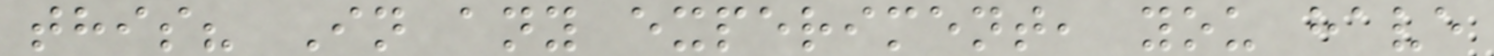this? In any experiment, you have
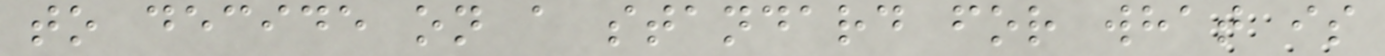to decide on a standard for what is
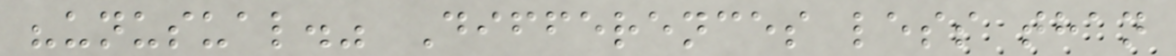"unusual." Differences less than
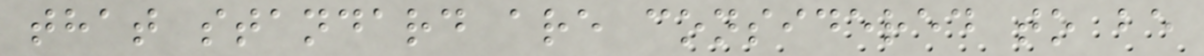that standard are considered to be
